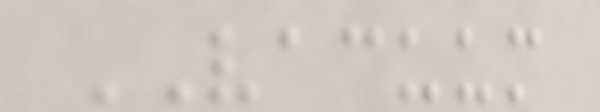VACUUM
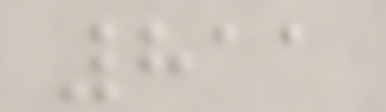811
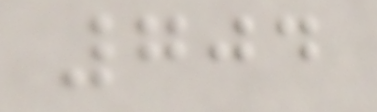704
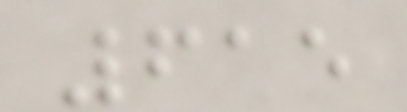615
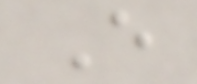E
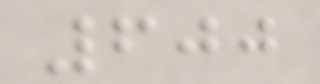600
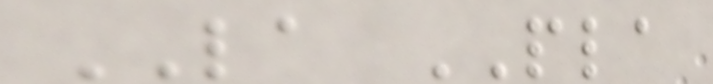LA PLA
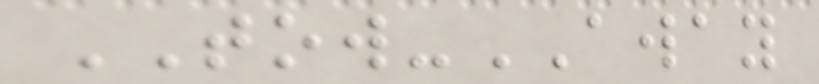TOW-AWAY
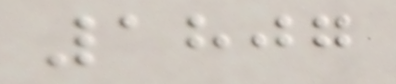1807
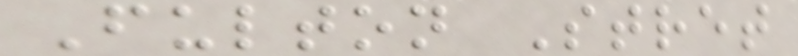Fulton Stret
